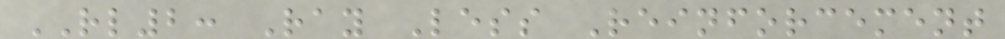RL2: Ray Less Reinforcement
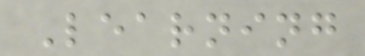Learning
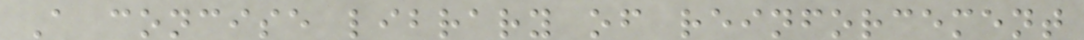A concise library of reinforcement
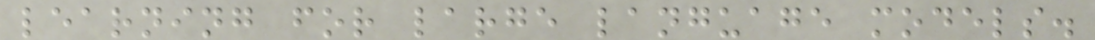learning for large language models.
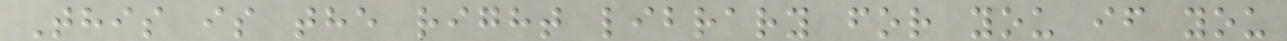This is the right library for you if you
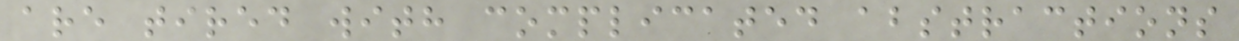are tired with complicated abstractions
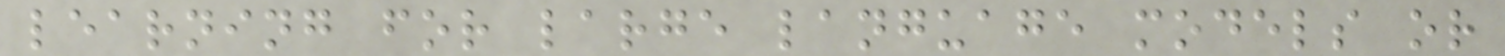learning for large language models or
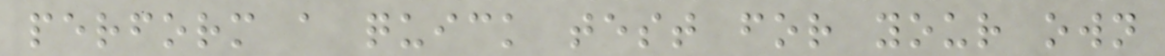perform a quick test for your own
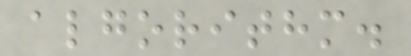algorithm.
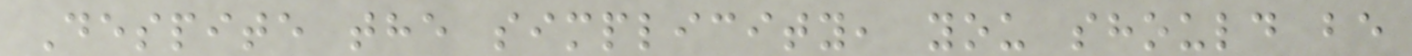Despite the simplicity, you should be
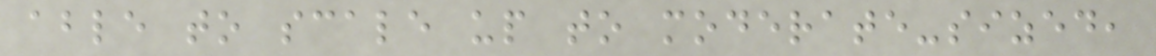able to scale up to moderate-sized,
